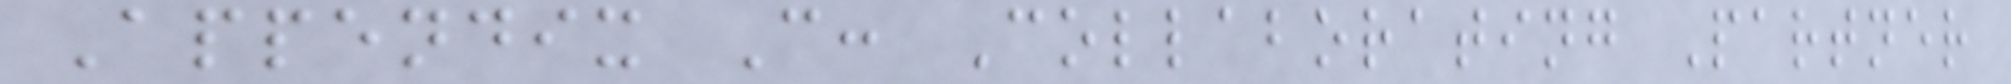Appendix C: Collaborating Partner
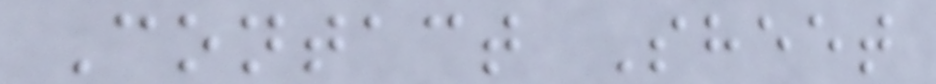Contact Sheet
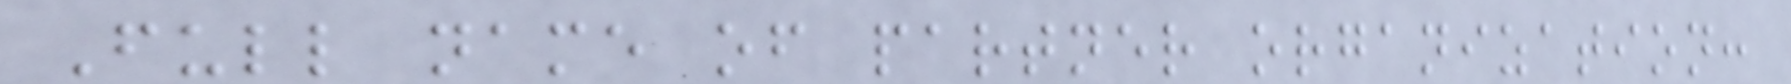Full name of partner organization:
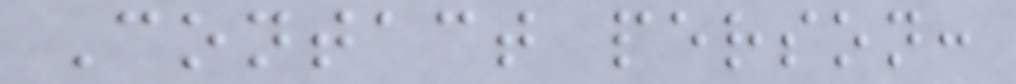Contact person:
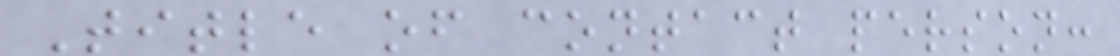Title of contact person:
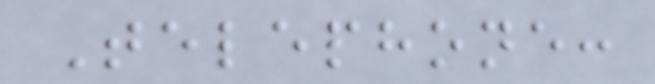Telephone:
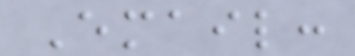Email:
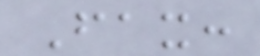Fax:
